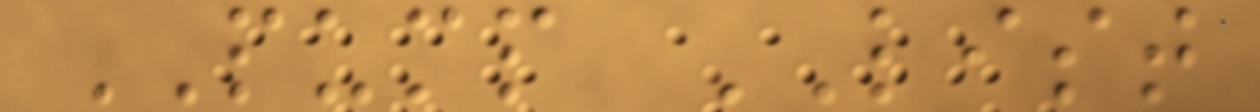PUMP LIST
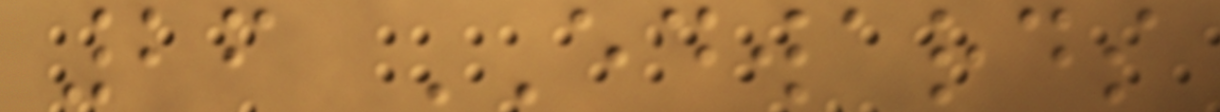26 EDWARDS
